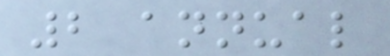2 annual
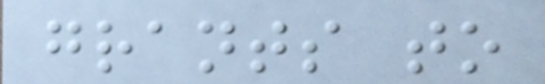grants to
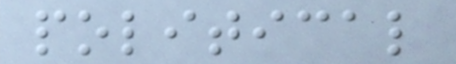political
